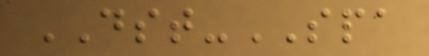DST-SPA
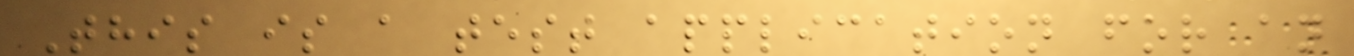This is a test application for an
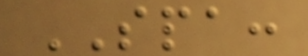SPA:
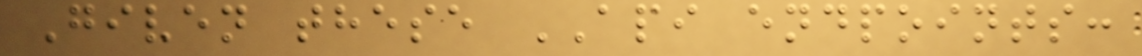Given these API endpoints:
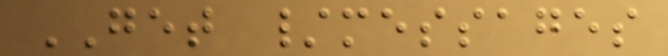GET /messages
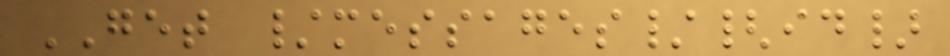GET /messages/{id}
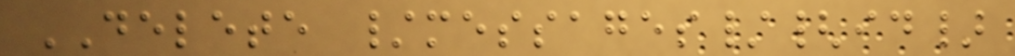DELETE /messages/{id}
